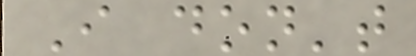I don't
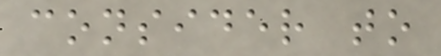consider to
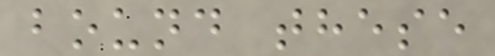bound these
